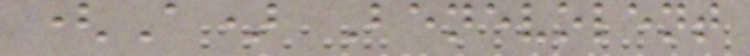(A) Benevolent
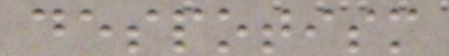despotism
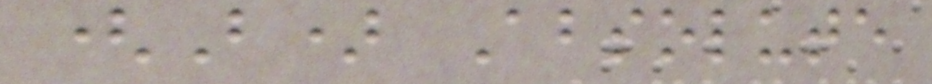(B) Absolute
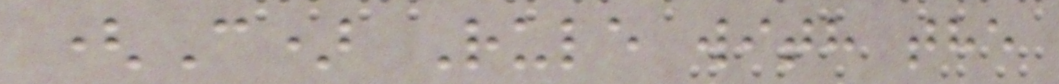(C) Rule with the
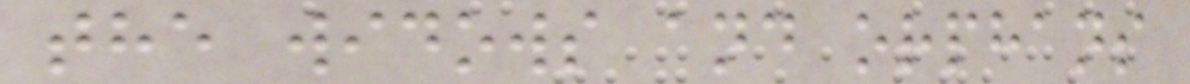the widows and orphans
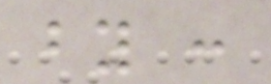by :
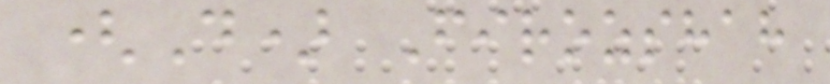(D) Firozshah
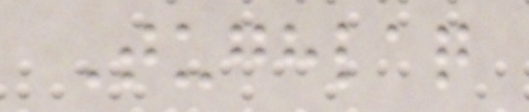Tughlaq
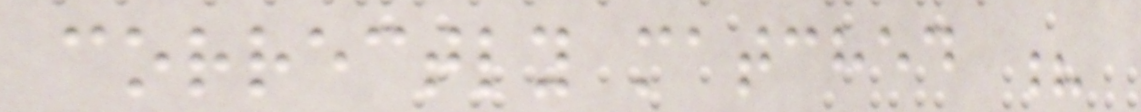correctly matched ?
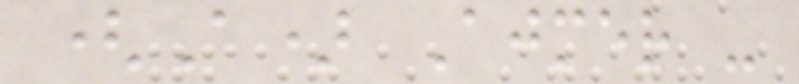(A) Ajmer -
